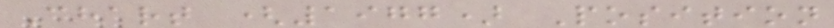Chart (1977) Position
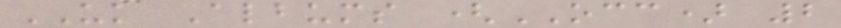UK Albums (OCC) 2
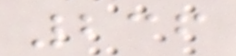236
